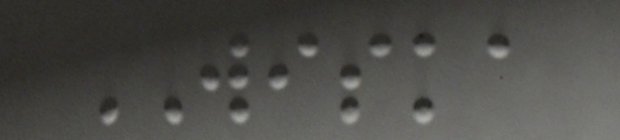WISKA
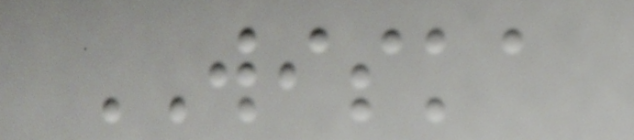WISKA
